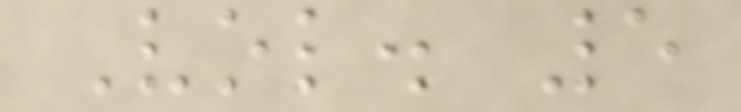Vol. 5
